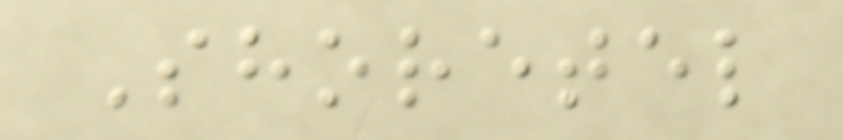Shoretel
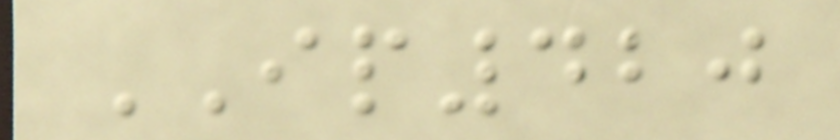IP420
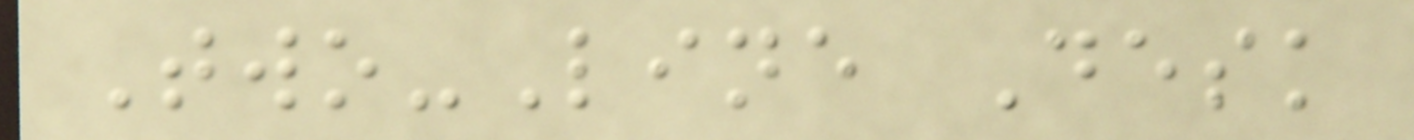Two-Line Desk
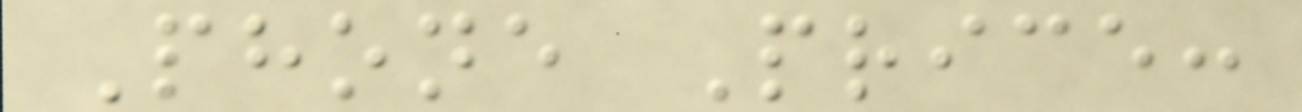Phone Price:
